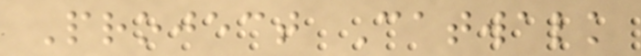Project Catwalk
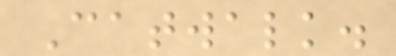Catwalk.
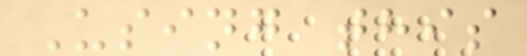Using this
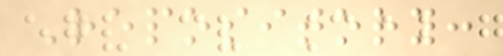Repository:
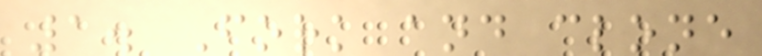1. Fork and clone
